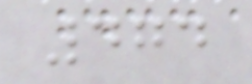474
